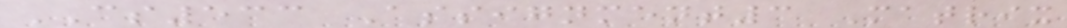CS533 Assignment3 Matrix
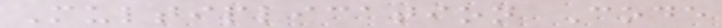Multiplication Code
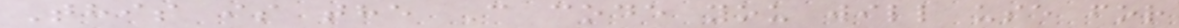This is the C code you will use for
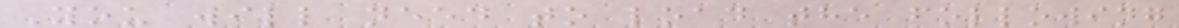You will need to load the following
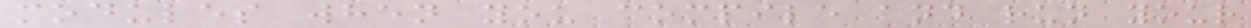modules when you compile and run your
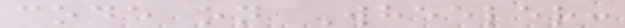code on Wheeler:
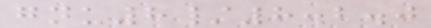gnu8/8.2.0
